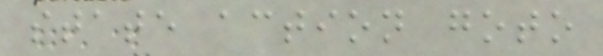state action goto
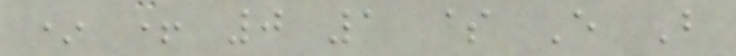* + 0 1 $ E B
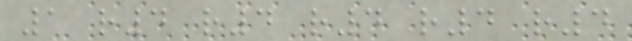1 r4 r4 r4 r4 r4
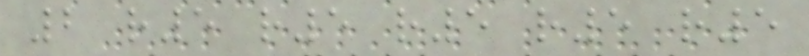2 r5 r5 r5 r5 r5
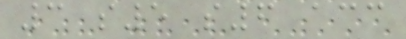3 s5 s6 acc
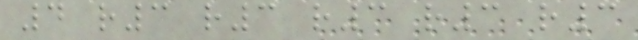4 r3 r3 r3 r3 r3
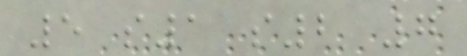5 s1 s2 7
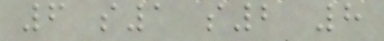6 s1 s2 8
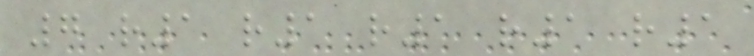7 r1 r1 r1 r1 r1
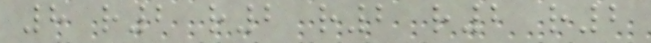8 r2 r2 r2 r2 r2
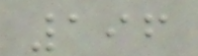196
